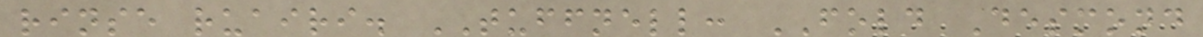rinse ruairi. TUFFNELL: FOLD Desmond
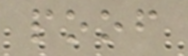poof
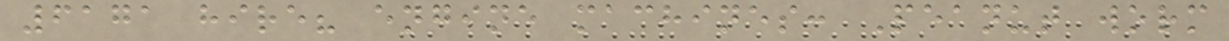6171 hire? engine machines: Peanut worm
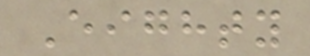Eighty
